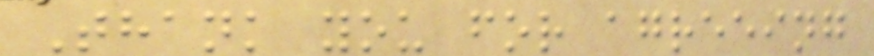Thank you for agreeing
